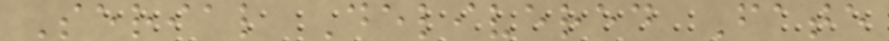Serial Delivered Fate
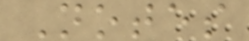Notes
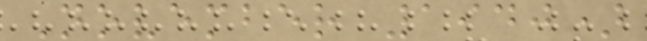November 1940)
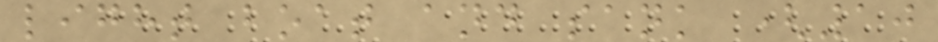light boat and sank (10
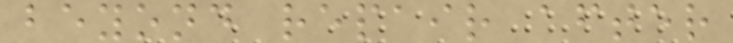beyond repair after
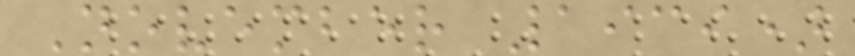November 1939)
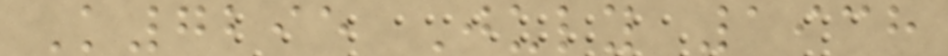K7295 July 1938
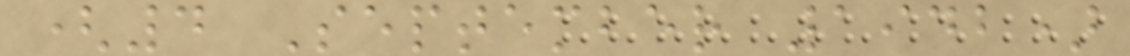(4 September 1942)
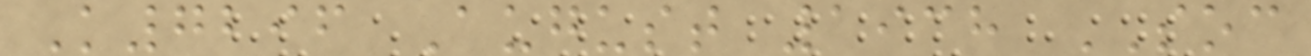K7296 August 1938 SOC
